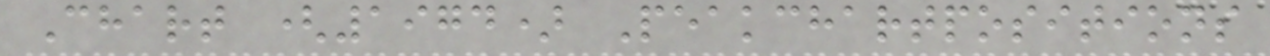Chart (1974) Peakchartpositions
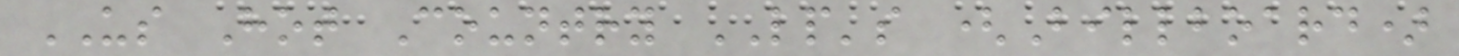US Hot Country LP's (Billboard)
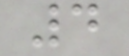4
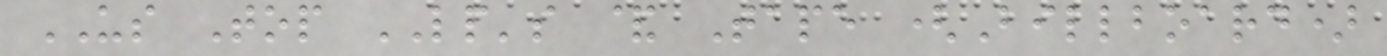US Top LP's & Tape (Billboard)
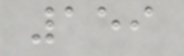159
